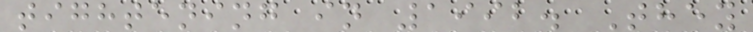tightening in 1992. They
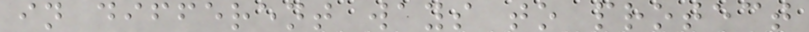in different ways to protect
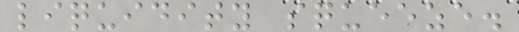liquidity squeeze.
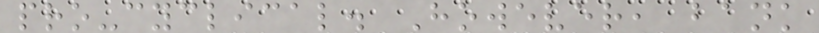pro-cyclical. However, bank
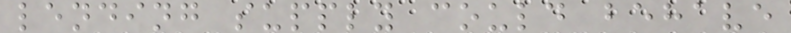lending supply could behave
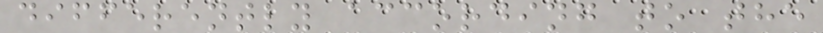differently according to the
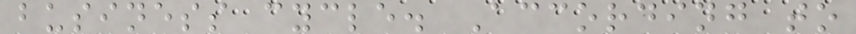business cycle. According to
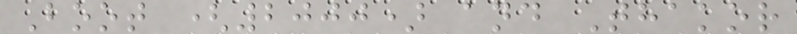Boot (2000) and Thakor
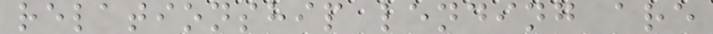relationship lending are
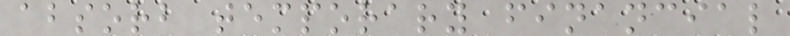absorb temporary financial
